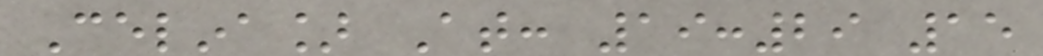Celina] At: 19:29 15
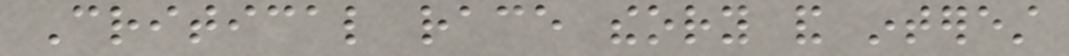Critical race theory and interest
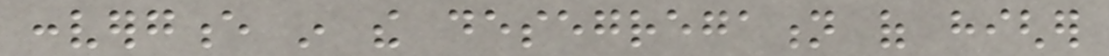convergence in the desegregation of higher
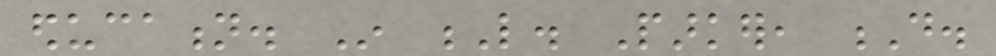education. In L. Parker, D.
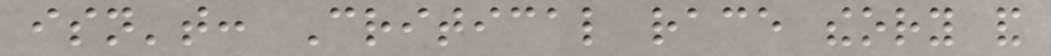isn't: Critical race theory and
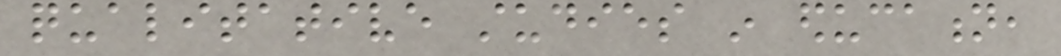qualitative studies in education,
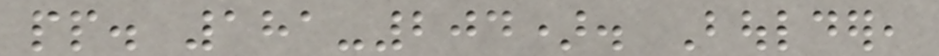pp. 181-204). Boulder,
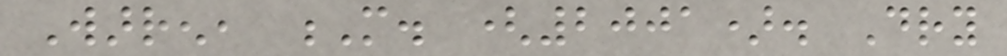Warren, M. (2001). Dry
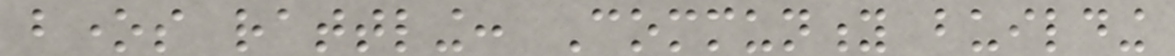bones rattling: Community building
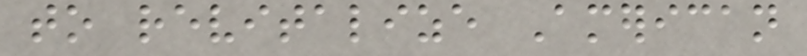to revitalize American
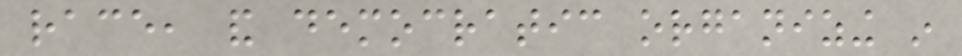race, and democratic organizing in
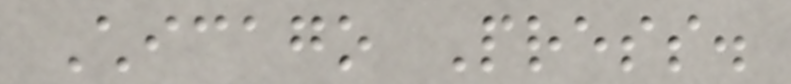Chicago Press.
